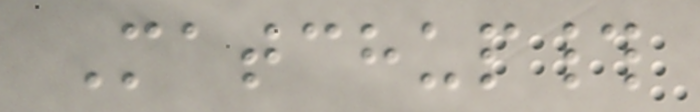Matchup#
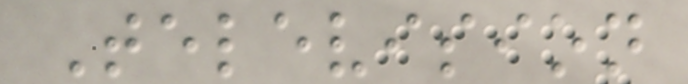Television
